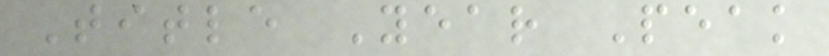Title Year Peak
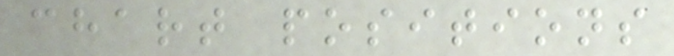chart positions
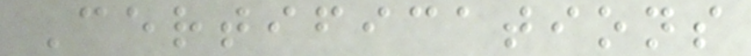Certifications
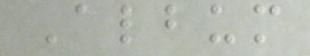Album
